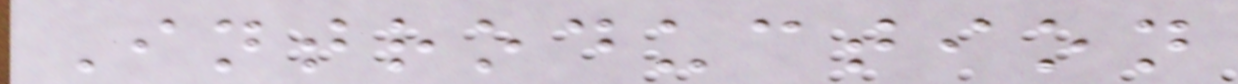Introduction
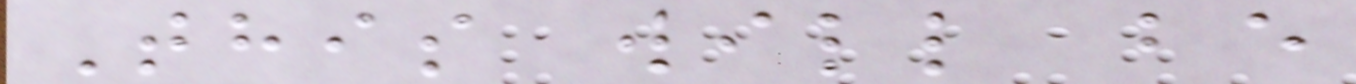This will be
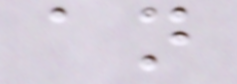an
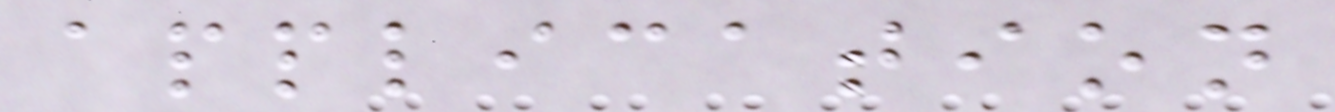application
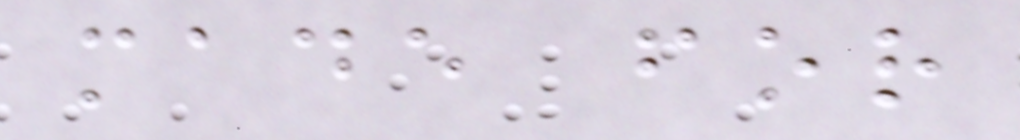made for
